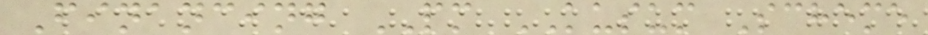Financing PM KUSUM Scheme
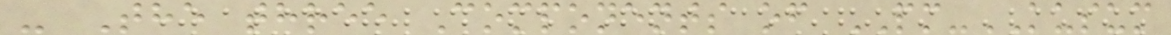- The three Components of PM-KUSUM
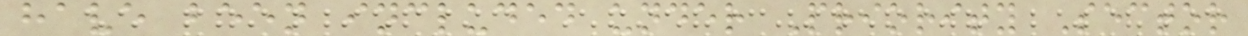have been included under Priority Sector
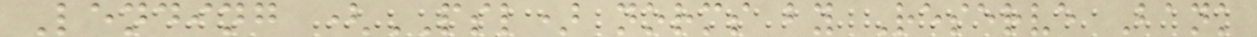Lending (PSL) norms by Reserve Bank
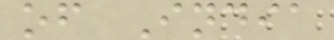of India
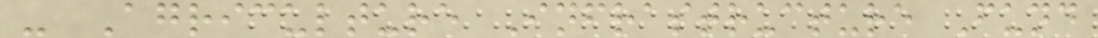- Agriculture Infrastructure Fund
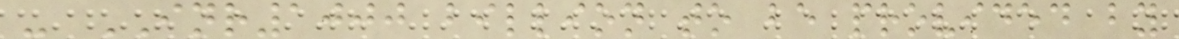- INR1000 billion to be provided by
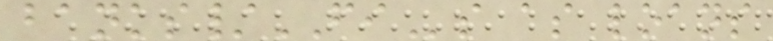banks/FIs as loans
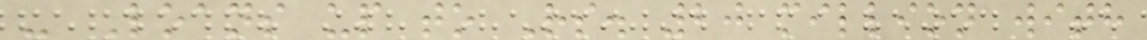- Loans up to Rs. 20 million with
